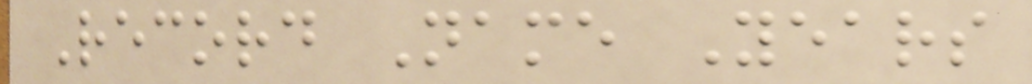Record Name Years
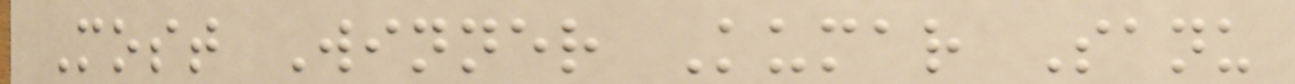Most Winner Kumar Sanu
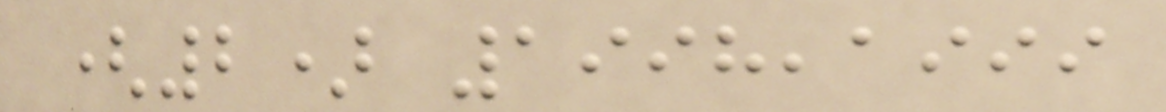(2) 1998,1999
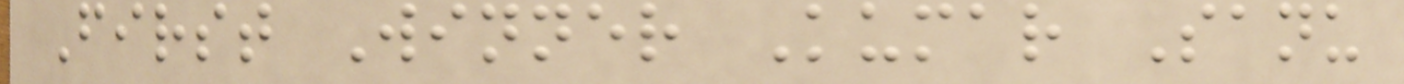First Winner Kumar Sanu
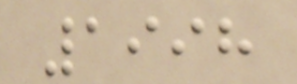1998
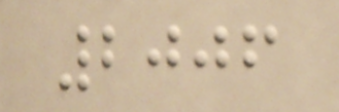2006
